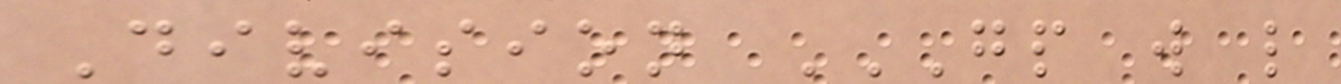Division GP W L
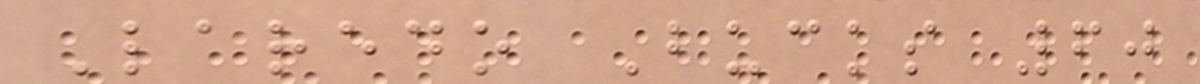Laredo Bucks 60
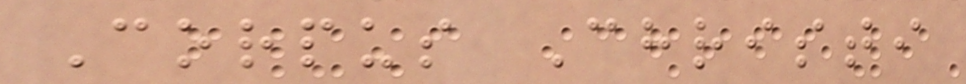Corpus Christi
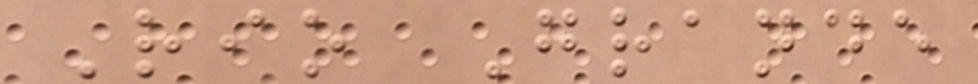Rio Grande
